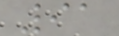91
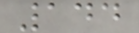144
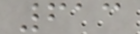613
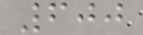600
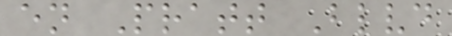en Pratt Blvd
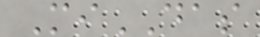MiDAS
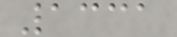1331
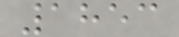1853
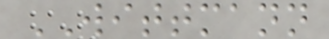WITTMANN
